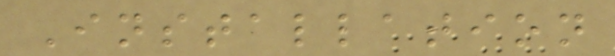Installation
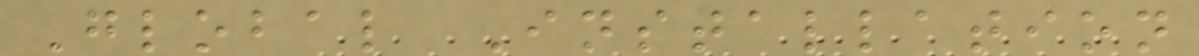Global Installation
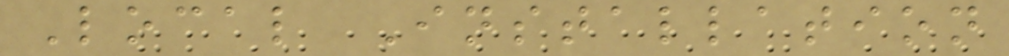Local Installation
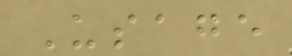Usage
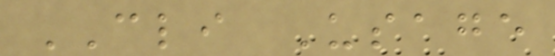CLI Usage
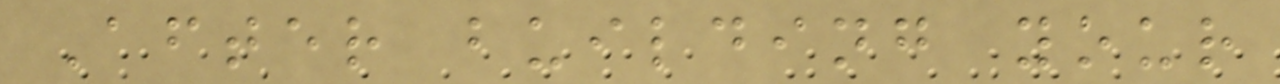After building your
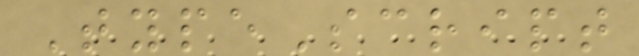TypeScript
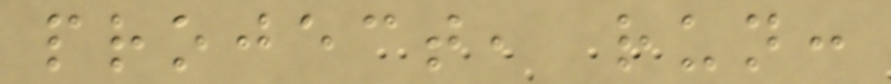project, run:
